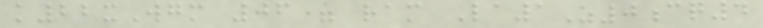k22xWgm 06= ram La1Z0cq4
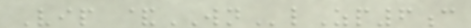Vip &WNlZp6c
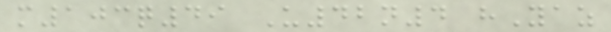m103q49 U42n4 hYaz
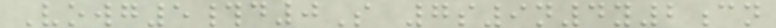Vowg5#d0S 7s9n4y2cn
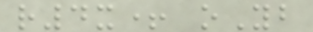r4x+ oYb
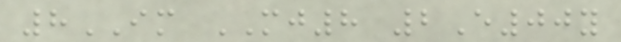8IM MJ8 2E00y
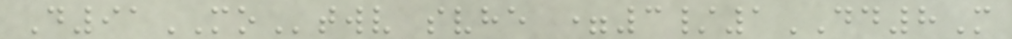D91MOtwv svhe =3/1DD8M
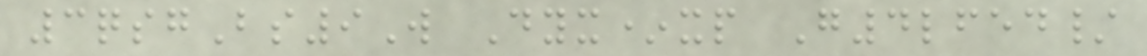3qsgBs9W Dyx*xp G4lfed/
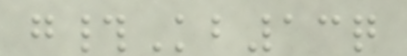g#Kb13q
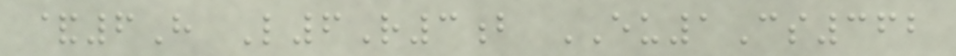&6H L6R3b EU1Cs362
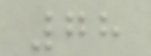78
